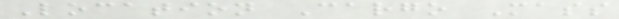Location Cargo Mass
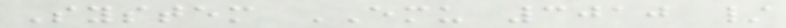System EMU 3010 /
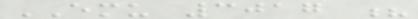EMU 3017 ?
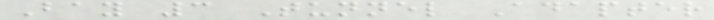Bay 3 Tunnel Adapter
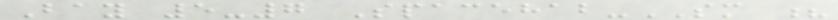Bay 5-7 Spacehab-SM ?
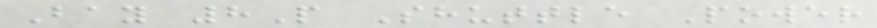Bay 8P Shuttle Power
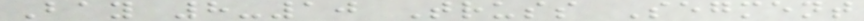Bay 8-10 Truss Segment
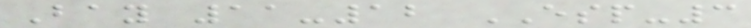Bay 11-12 ESP-3
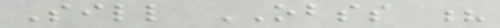Sill OBSS ?
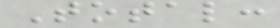Total:
